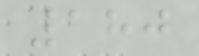180
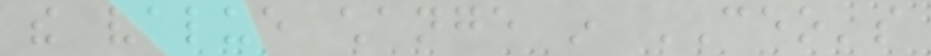the value change in CEO's
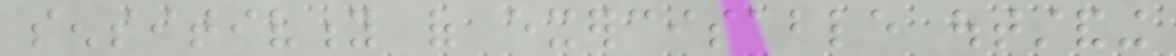sensitivity of exercisable outstanding
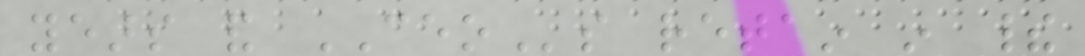years and CEOs retain in their
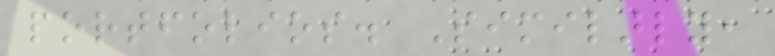portfolios. Similarly,
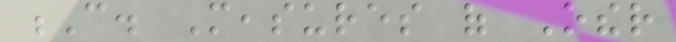C. Measures of Other
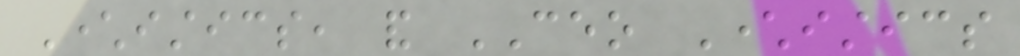Characteristics, and CEO Characteristics
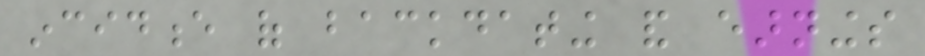incidence of backdating and earnings
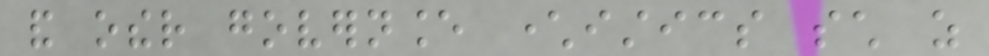and other governance characteristics such as
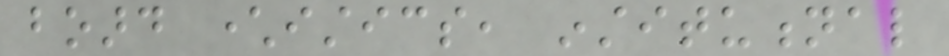board characteristics, institutional
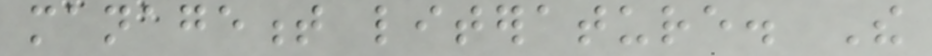management literature. The
